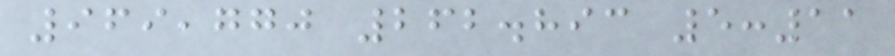969,770 262.893 5:11
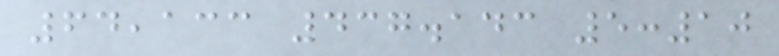64,133 437.143 5:10
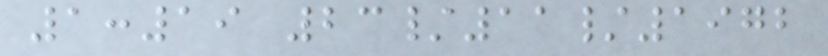1:19 23/11/1972
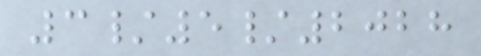3/5/2028
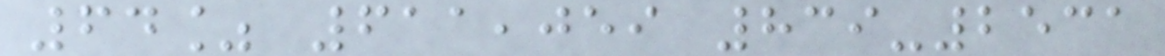64% 611,059 839-2531
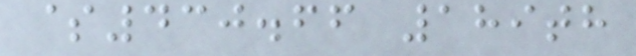$430.66 189th
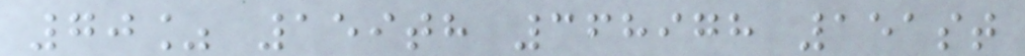70% 159th 368978 151st
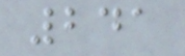241
